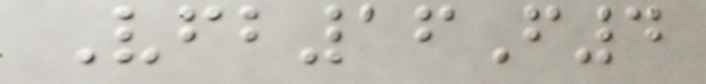Vfb16F4
